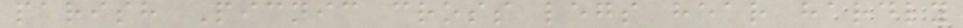parish Picnic cross legs hear hardly
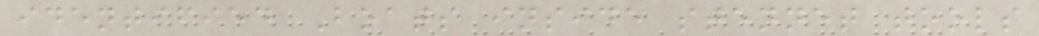identified Boats inside stennet tools
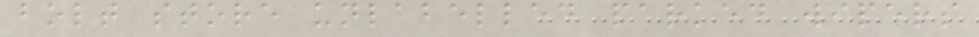bolt store unlabelled parked wipers
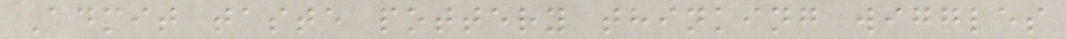Admit taste pottery thinking wiggles
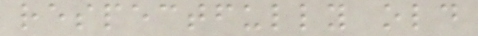respectfully old
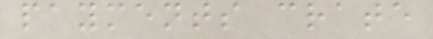payments crate
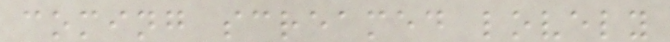coming screamed lovely
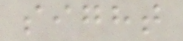sight
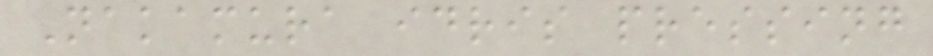Nakamura idris pressing
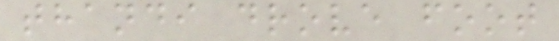thandi drove foot
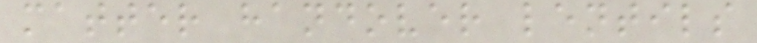matter handover lentils
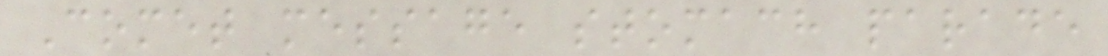Comet message stomach parade
